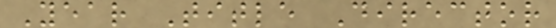Year Title Director
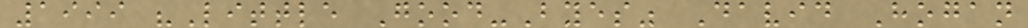1999 "Little Good-Byes" David Hogan
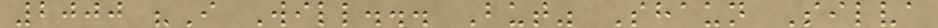2000 "I Will... But" Shaun Silva
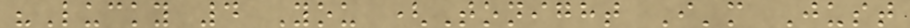"Lucky 4 You (Tonight I'm Just
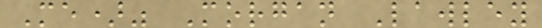Me)" Morgan Lawley
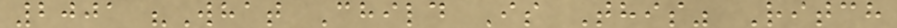2001 "What Child Is This" Ritch
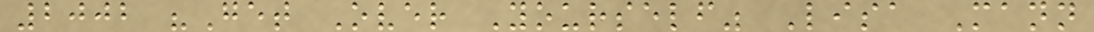2002 "Get Over Yourself" Lisa Mann
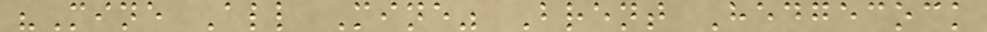"Mine All Mine" Brent Hedgecock
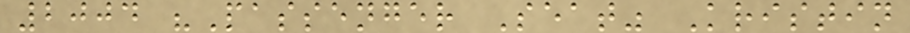2004 "Passenger Seat" Kristin
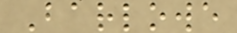Barlowe
